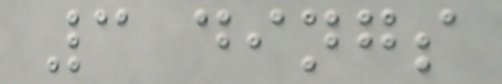3 dings
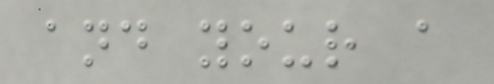and your a
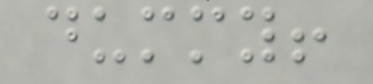dummy!
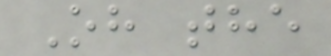Oh the
